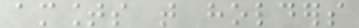amounts that holders
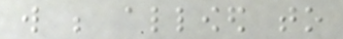will be allowed to
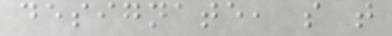designate, so that
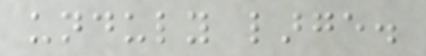unduly large.
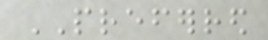PREFERRED
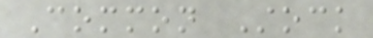Common Stock
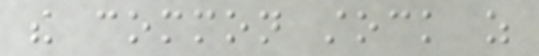the common stock as
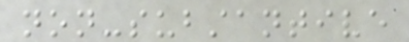non-substantive
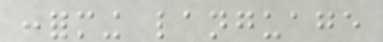conforming language
